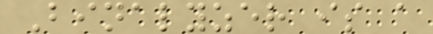Binalyzer is a
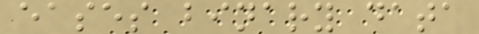eases binary data
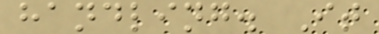handling. It
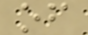of
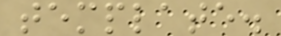template.
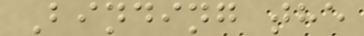Binding the
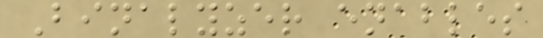Binalyzer enables
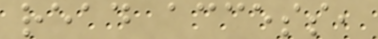read access,
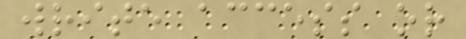write access or
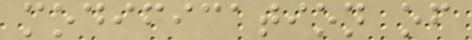modification of
